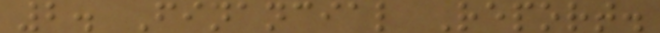2. Financial Report.
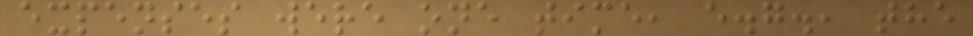expenses were one time, e.g., the
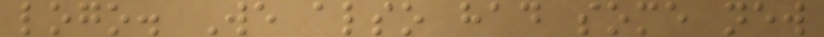logo. We also had some new
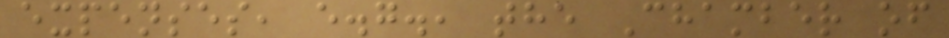expenses, e.g., the Chamber of
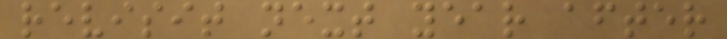revisit next year after
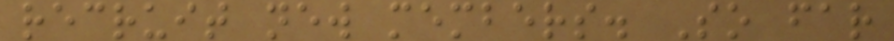recruit new members. So far
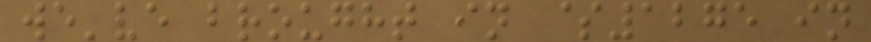we've brought in $1275 in
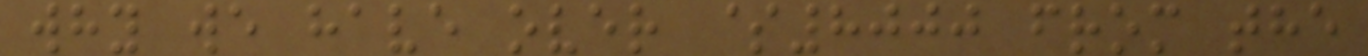why we have over $8000 from the
